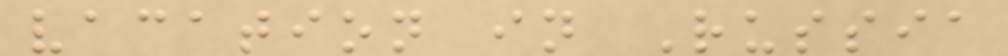vacation in Russia
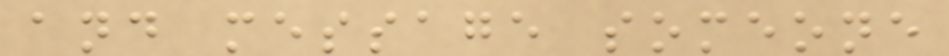and message someone
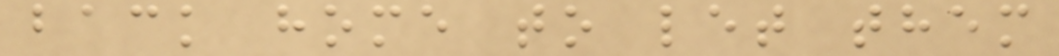back home to let them
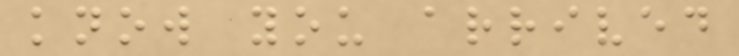know you arrived
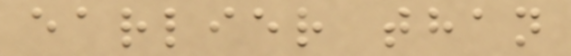earlier than
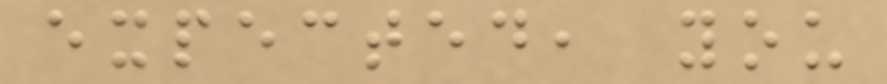expected, you
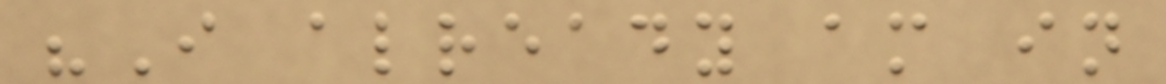"I already am in
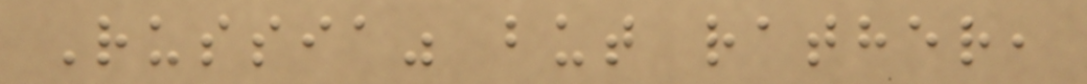Russia" but rather,
